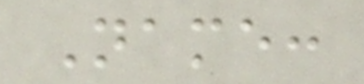Name:
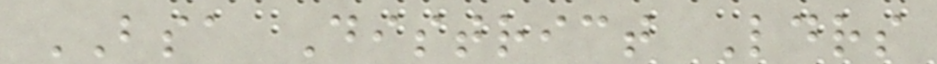BSA District Ldrs
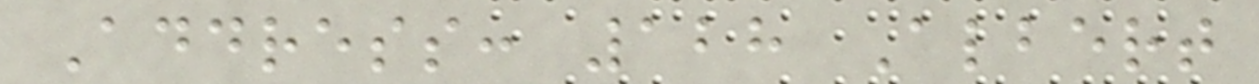Address: 128 Albert
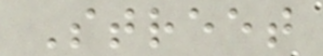Street
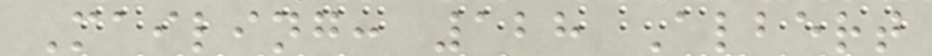Mailing: 128 Albert
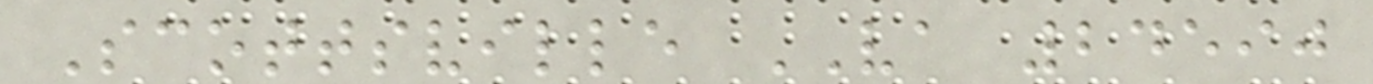Scottsville VA 24590
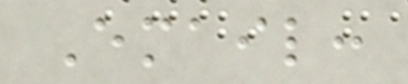Email:
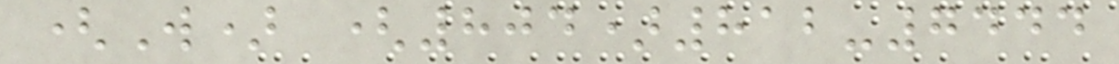(W) (804)812-7444
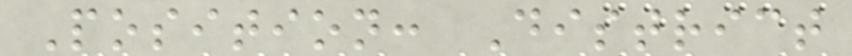Position: District
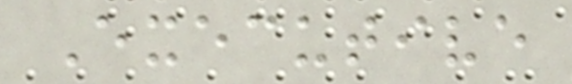Executive
